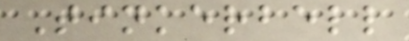Tinkerbell
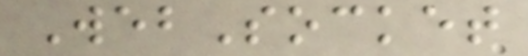WebSocket
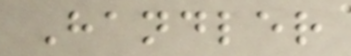Handler
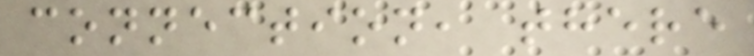connection, there
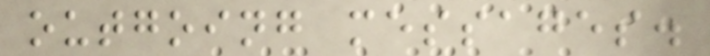outgoing messages.
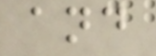and
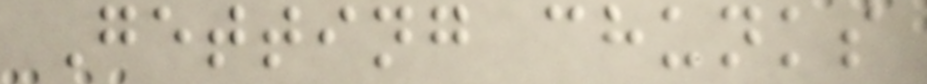Getting chunks
